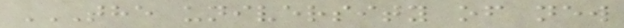THE UNIVERSITY OF NEW
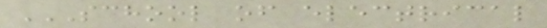SCHOOL OF ELECTRICAL
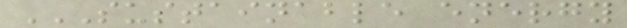SUSTAINABLE ENERGY
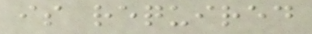is required
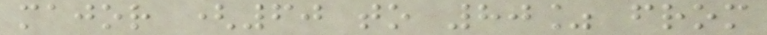major (60 to 80% from
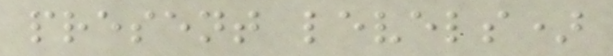present levels)
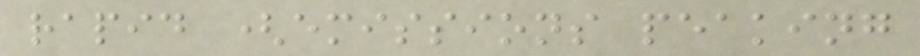rapid (emissions peaking
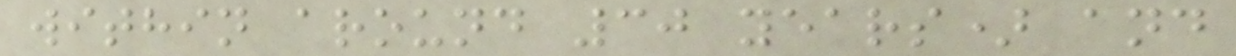within around 30 years) and
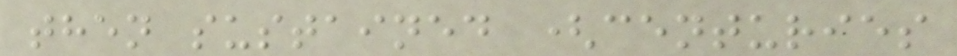then sustained (centuries
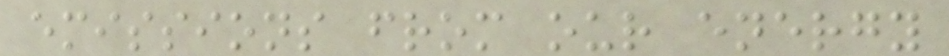emissions from our energy
